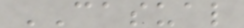CASUAL
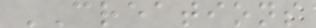CREATIONS
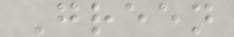Green
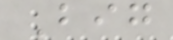Big
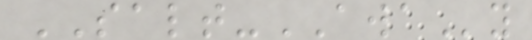SALT-AWAy
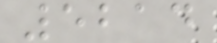5214
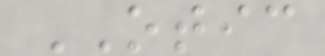OTIC
